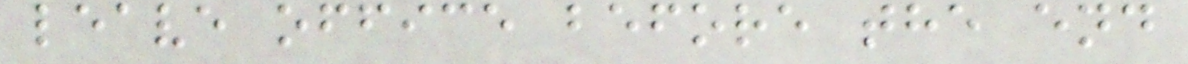leave office before the end
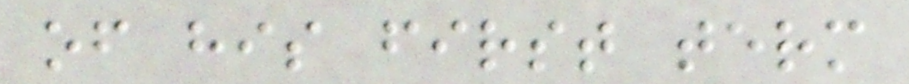of his first term
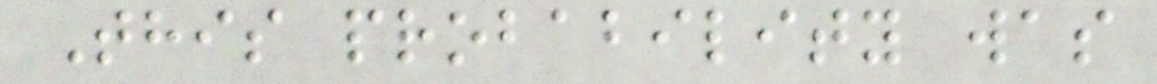This probability was
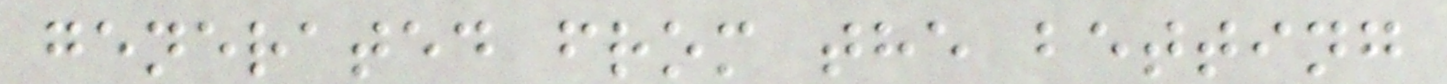generated from the betting
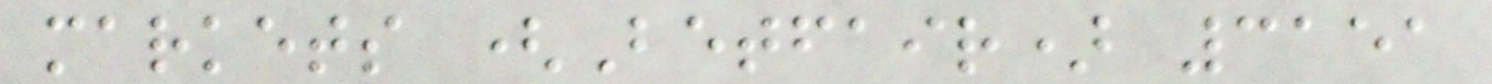markets (Betfair) 3151
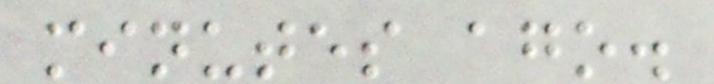minutes ago.
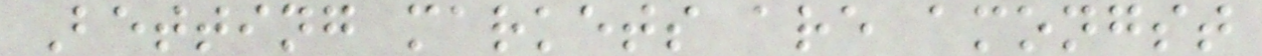Betting markets are amongst
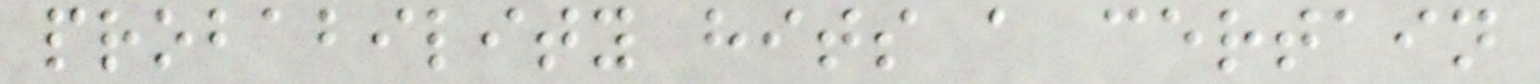probability hits a certain
